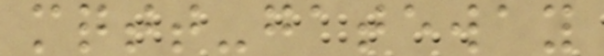mqtt-gateway
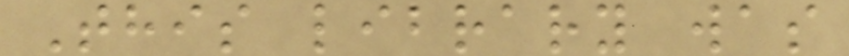This library was
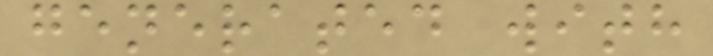generated with
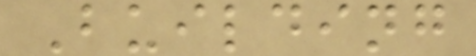Building
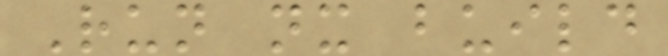Run nx build
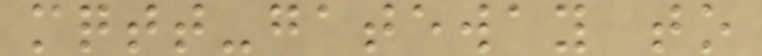mqtt-gateway to
